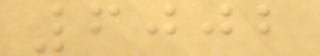6002
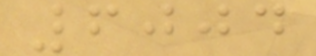6004
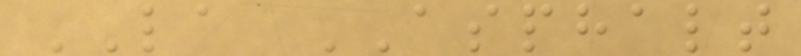LA ASPHALT
